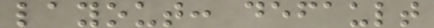layout: default
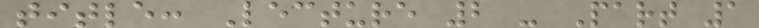title: Lecture 2 - Part 1
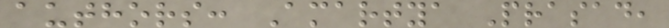authors: Amartya Prasad,
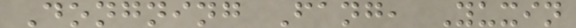Dongning Fang, Yuxin
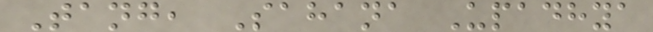Tang, Sahana Upadhya
